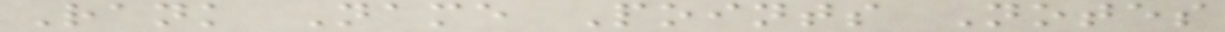Rank Name Points Notes
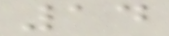14
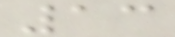13
